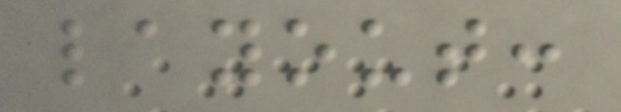layout:
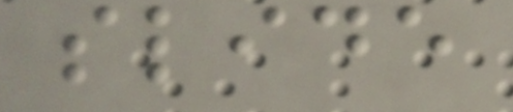slide
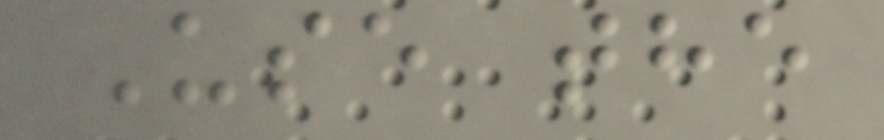Use the
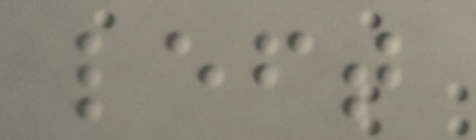left
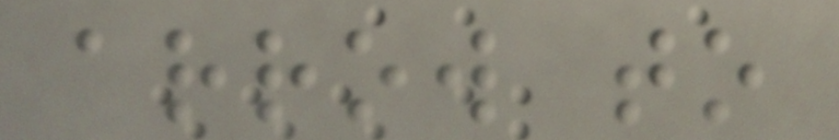arrow to
